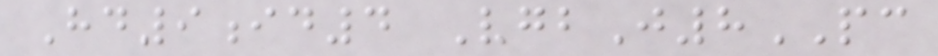Hd9id4 VgbJ8PC
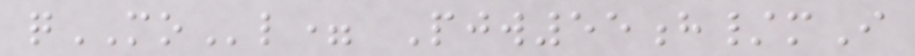qMOl= Pjw55h/mI
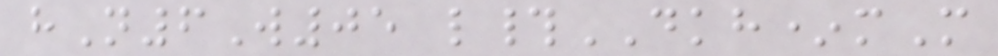hN6W05 l#DKH*mM
